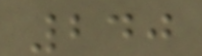240
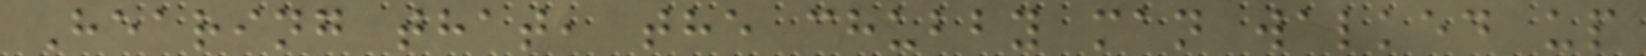Hearing that, the chubby man walked up
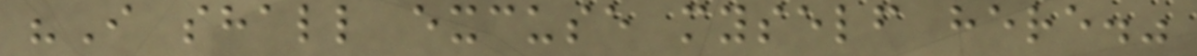"I shall excuse myself here."
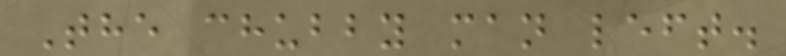The chubby man left.
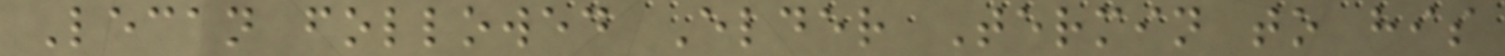Lecan followed Elder Termin to his
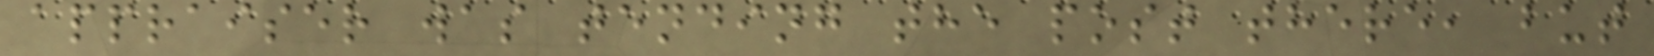appraiser was tending the post there, but
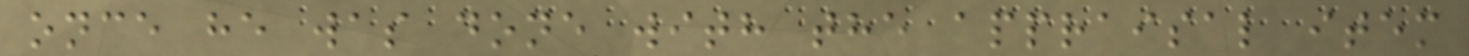once he was done with the appraisal item
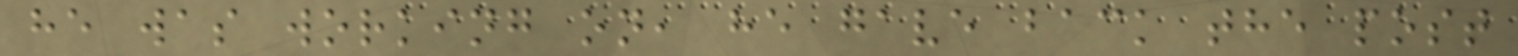he was working on, he gave back the post
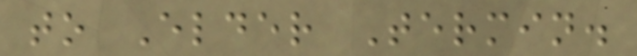to Elder Termin.
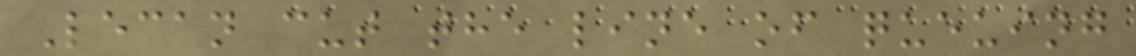Lecan cut the line of queuing
